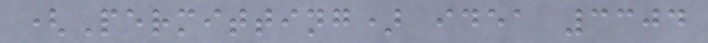(Permitting) idea 3304
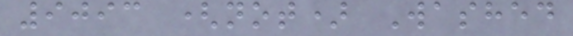9093 (not) Washed
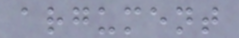argument
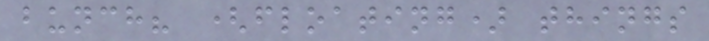bunch? (floating) things
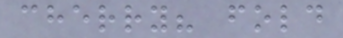cherry? fold
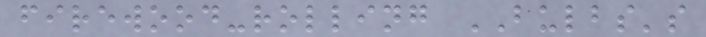firewood-rolling BULBS's
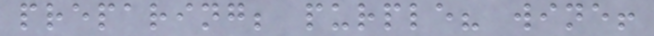preparing; purple? wine!
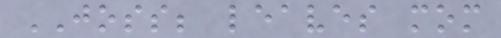JOSS; leaves mom
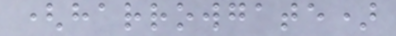(harrowgate)
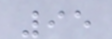95
